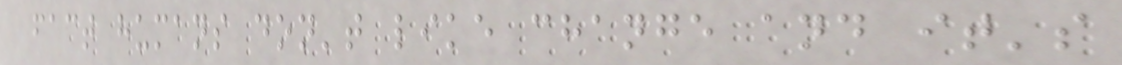fact humans don't like change and it's
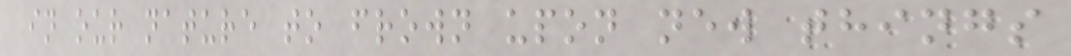in our nature to frown upon new things
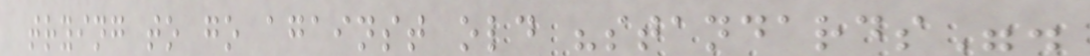trying to go against old "standards".
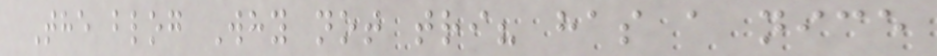The blog Why not tri? has a nice
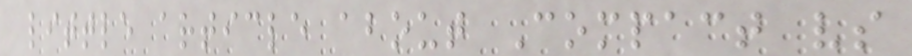little article about Compact vs
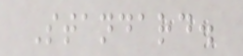Standard.
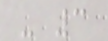- 3
